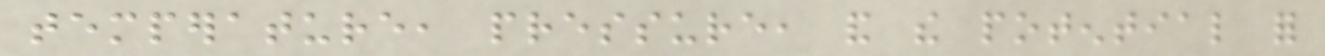temperature, pressure, and the potential for
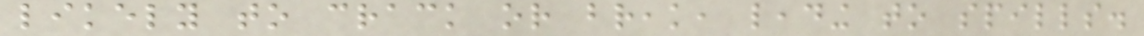likely to crack or break, leading to spills.
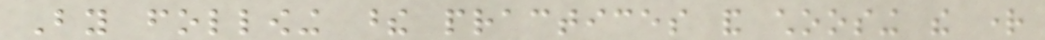By following these practices and choosing the right
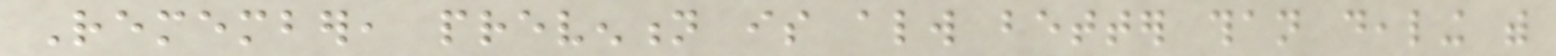Remember, prevention is always better than dealing with
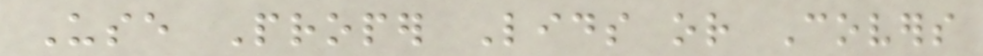Use Proper Lids or Covers
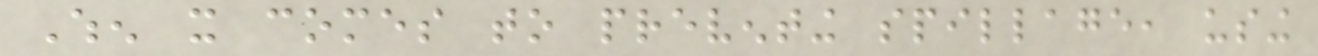When it comes to preventing spillage, using
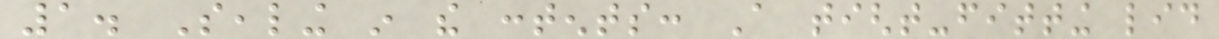1. Sealing in the contents: A tight-fitting lid
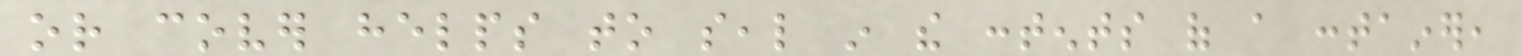or cover helps to seal in the contents of a container,
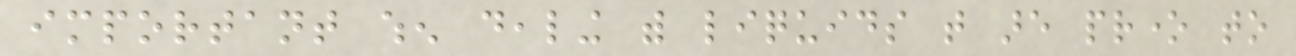important when dealing with liquids that are prone to
